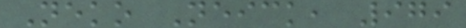Neko Neick, 979
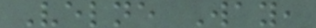Velne Way,
